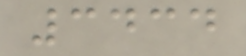3434
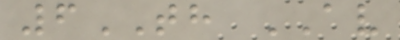6TH AV
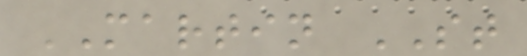MARTIN ST
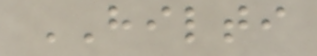HILTI
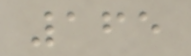165
